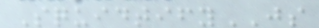SquidtifyJS
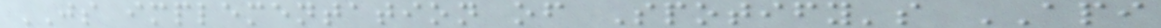JS implementation of Spotify's API
